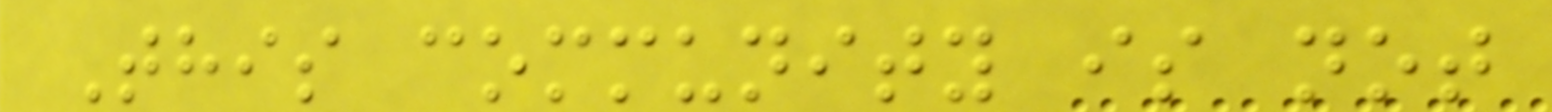This community is not
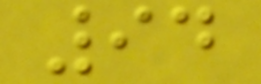94
